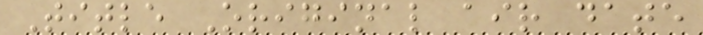Title Original air date
